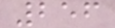256
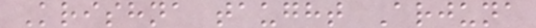Krishna taught Arjuna
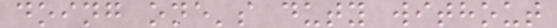doing one's duty without
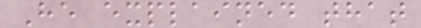He explained that
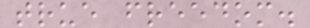true freedom.
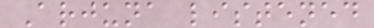Arjuna listened
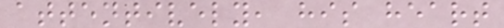attentively, his heart
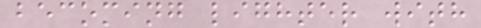becoming lighter with
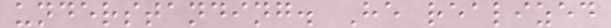understanding. He realized
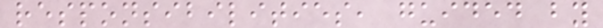responsibilities, guided by
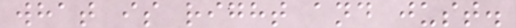what is right and just.
